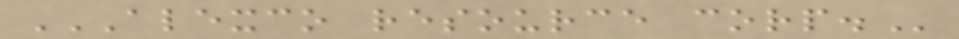ALEXCO RESOURCE CORP.
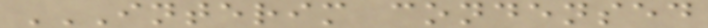INTERIM CONDENSED
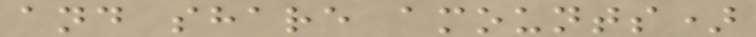and share amounts)
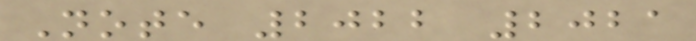Note 2022 2021
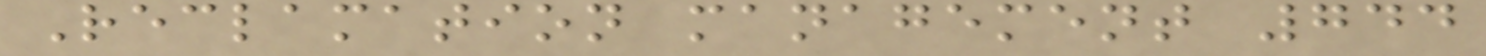Reclamation management 744
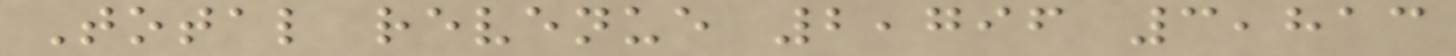Total revenue 2,796 3,813
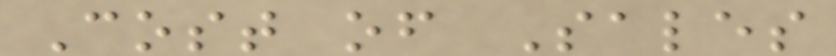Cost of Sales
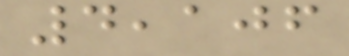4,106
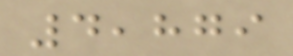4,879
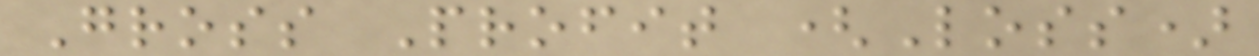Gross Profit (Loss)
